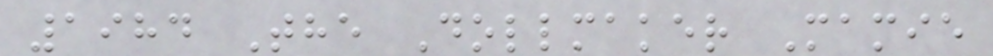1984 The Dollmaker Mamie
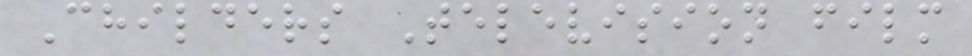Childers Television film
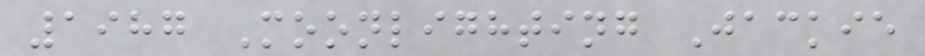1987 Moonlighting Jackie
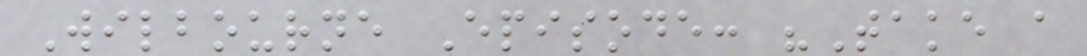Wilbourne Episode: "Take a
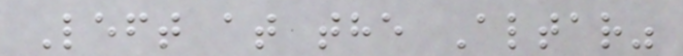Left at the Altar"
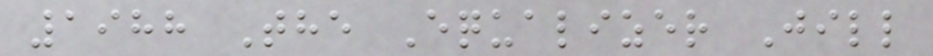1988 The Equalizer Jill
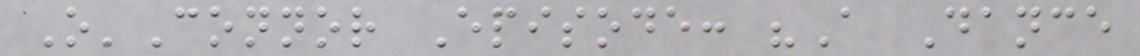O'Connor Episode: "A Dance
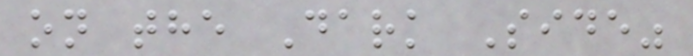on the Dark Side"
